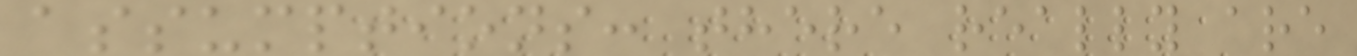assumptions: there really are
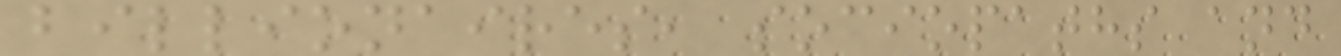billionaires, sociopaths and
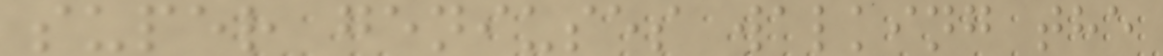super geniuses walking the
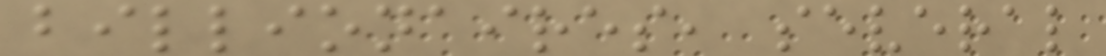billionaires, several
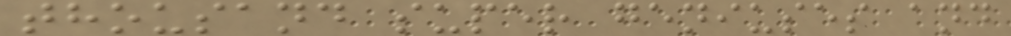thousand super geniuses and
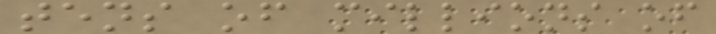tens of millions of
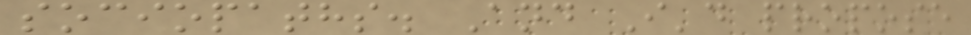sociopaths. And I'd propose
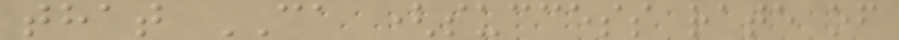that CA (success rate of
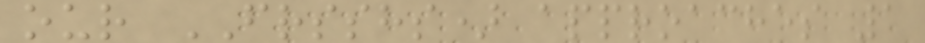our FRSSHS) approaches 1
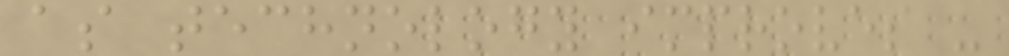as technology improves -
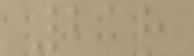218
